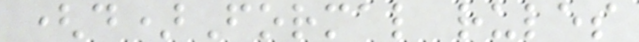(d)Formal rules
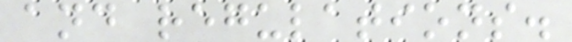and regulations.
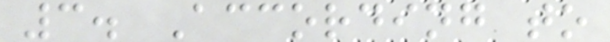3. According to
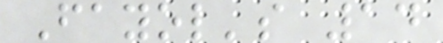Fayol's 14
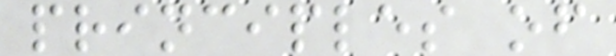principles of
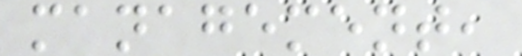management,
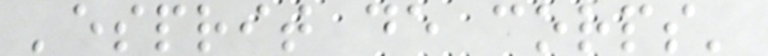'esprit de corps'
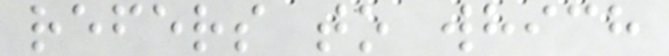refers to which
